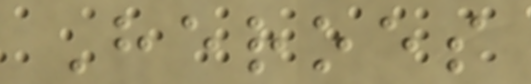Heroes
